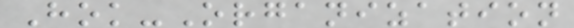Hok-Organization
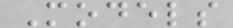Models
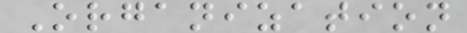Organization
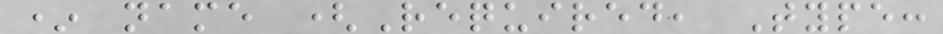* name (Required, Type:
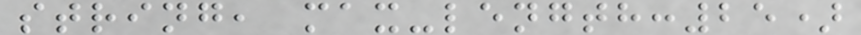string, max-length:25)
